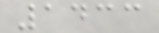1433
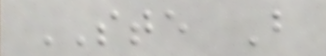STE B
